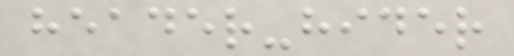header-hider
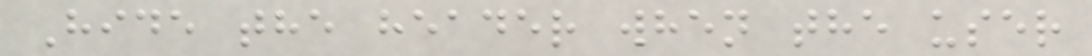Hide the header when the user
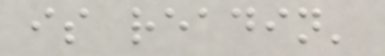is readin'
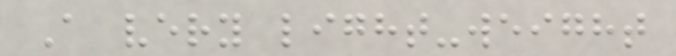A very light-weight
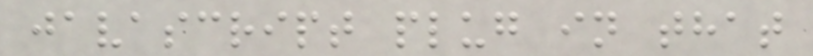javascript plug in that
